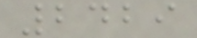2429
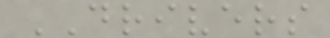DRIVERS
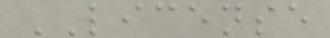LICENSE
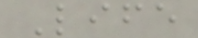Life
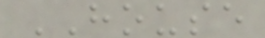HOUSE
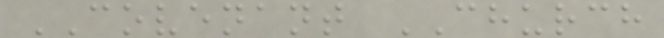COVENANT CHURCH
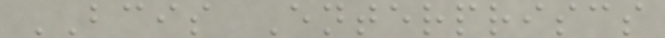BCIS Enterpriscs
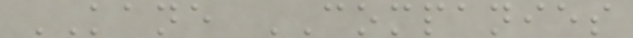KANE COMPANIES
